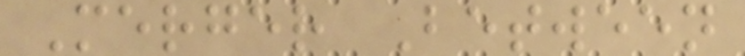Merger Between
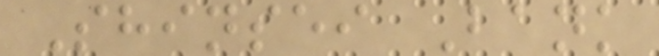Shinsei Bank
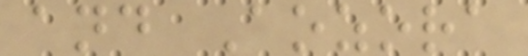and Aozora
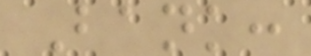Bank:
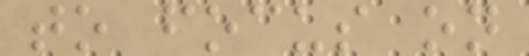to focus on
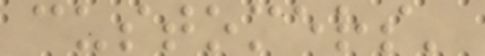customers'
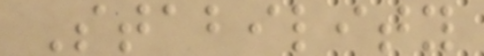Stability
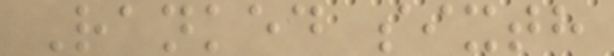Ranked sixth
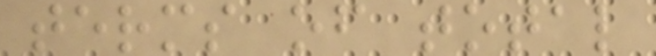terms of total
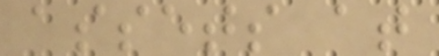assets at
